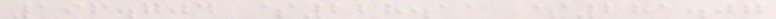196.704 $228.11 $281.07
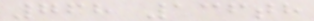768 136th
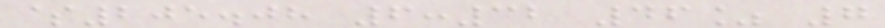$205.08 6:32 46% 7
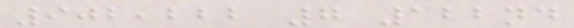902,222 7 122nd
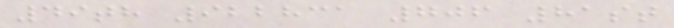49th 922831 706 81st
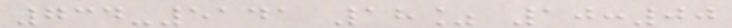734-5141 18% 10:00
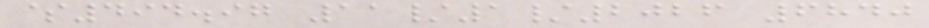$494.97 11/1/2026 6840
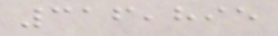316,895
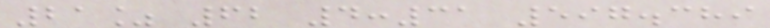21% 62 4:31 597.389
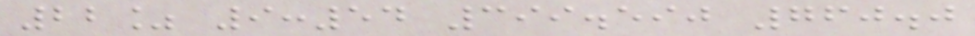22% 9:54 399.590 760.0
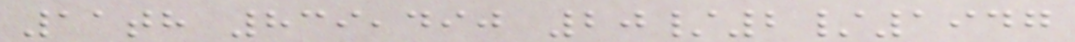11th 839,490 20/2/1947
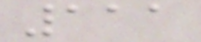111
